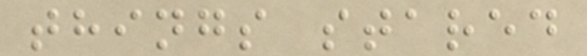things stared
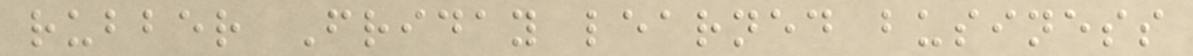rubber Friday learned business
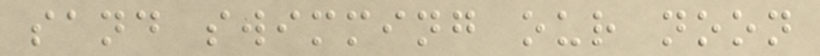sand swimming our noon
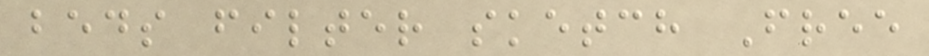beds filter sketch Free
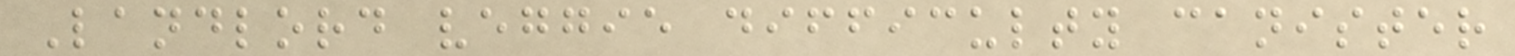Landlord veggie difficulty canister
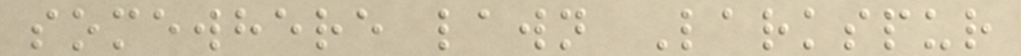somewhere lawn Larkspur
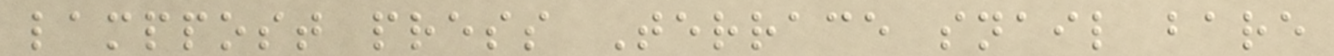lamppost press Terrace snail bare
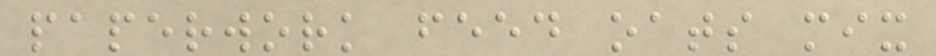paperwork feed oats mix
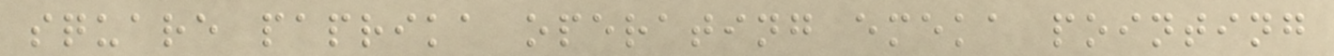square paprika operating emeka pointing
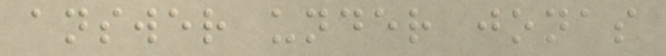answer under jonas
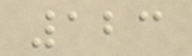123
